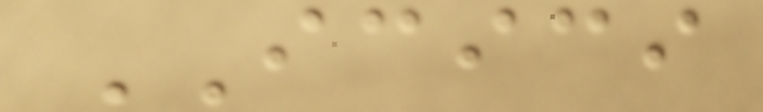ICICI
